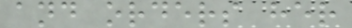and orders her
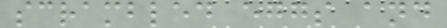scrambled eggs and
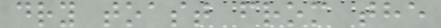dry toast from the
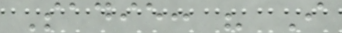Sadie: " I
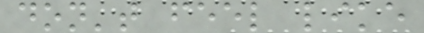don't feel like
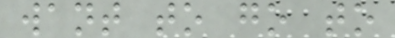want to go to
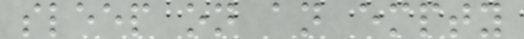sleep on an empty
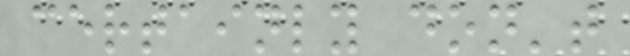certainly don't
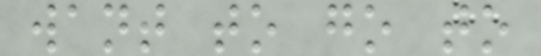want to go to
